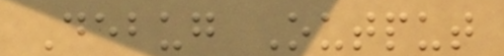Debug Output
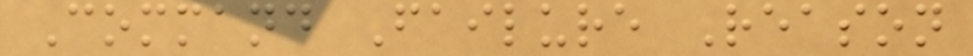Command Failure Reason
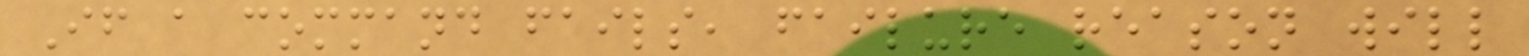If a command fails, failure reason will
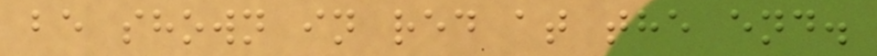be shown in red at the end.
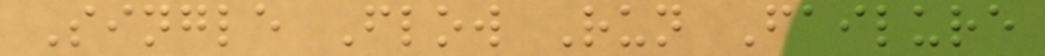Single Flow Run Failure
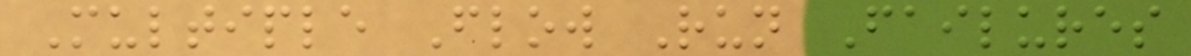Multiple Flow Run Failures
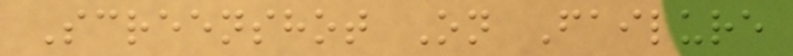Screenshot On Failure
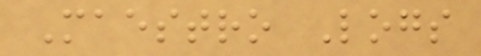Maestro Logs
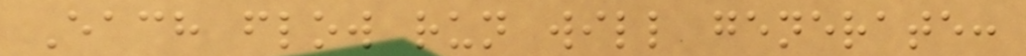Each flow run will generate:
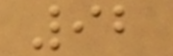92
